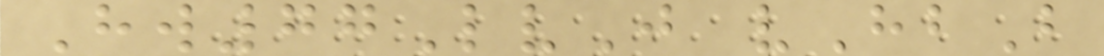Hw77LvJ vHbB
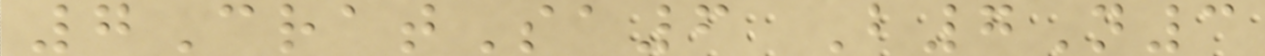7CratSa6 B7N3
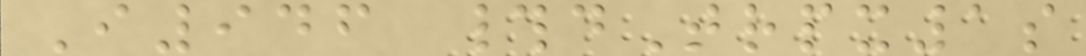I946 #dTrpx1s
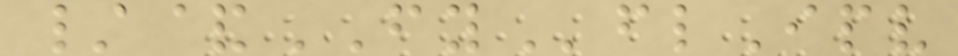/&FYflIpv
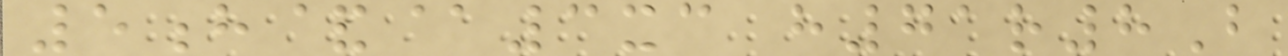5h&@3xc h71r8B
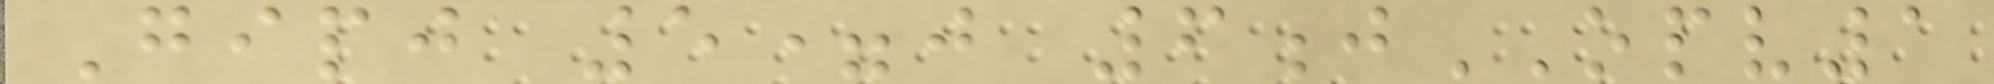Gipj 5=j 6jOPV1
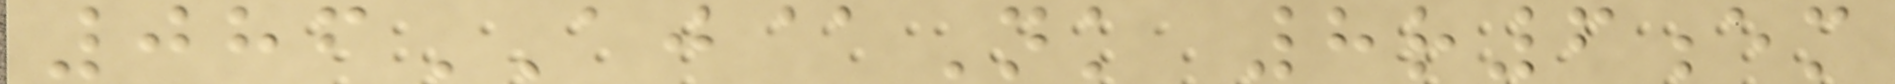086AJ@Nk 8r6em
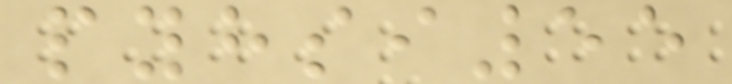pyhsi55
